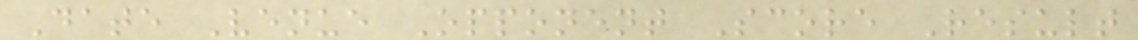Date Venue Opponent Score Result
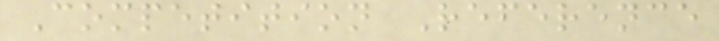Competition Reference
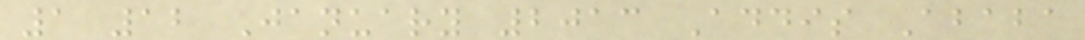1 12 January 2013 Addis Ababa
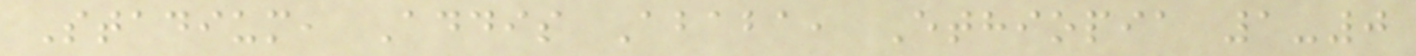Stadium, Addis Ababa, Ethiopia 1-0
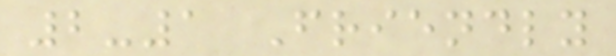2-1 Friendly
